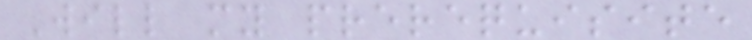Will my prerequisite
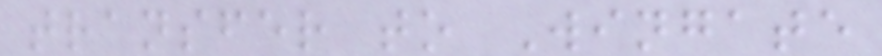transfer to Wingate
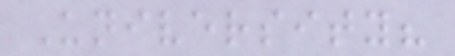University?
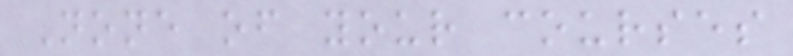None of your courses
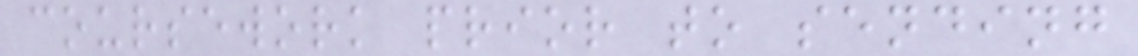coursework prior to sending
